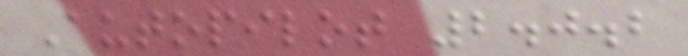Autopilot 2.0.2
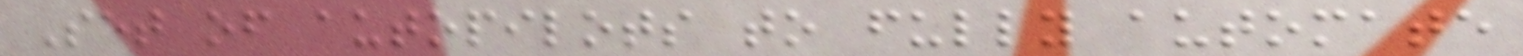Set of autopilots to fully automate
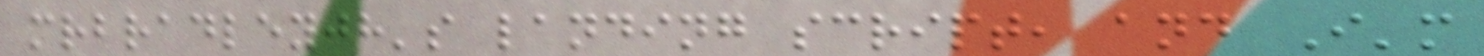mrbradleyjh's landing script, and I'm
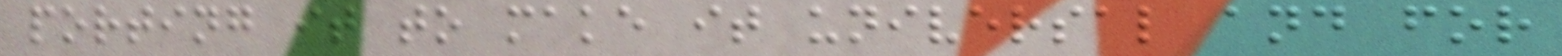porting it to make it universal and for
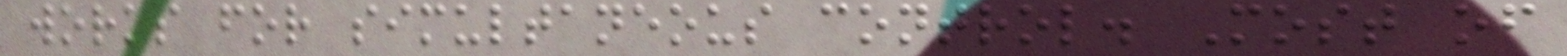works for simultaneous control. Most of
